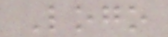Logo
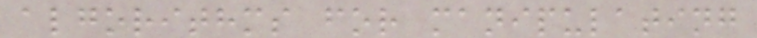algorithms for manipulating
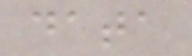data
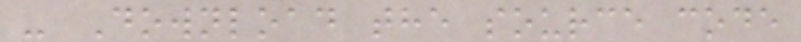- Download the source code
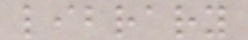library
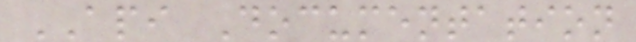API Documentation
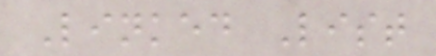Linked List
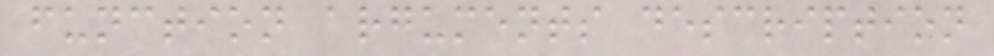function arguments description
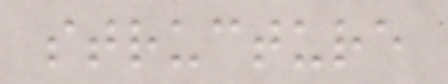structure
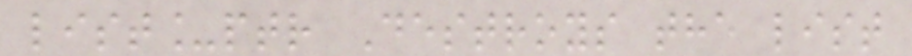list_ptr Destroys the list
